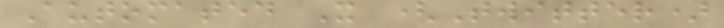Automated X (Twitter)
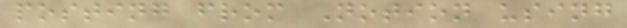posting from Notion using
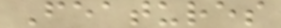Features
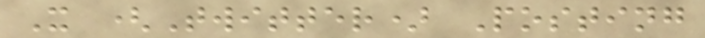X (Twitter) Posting
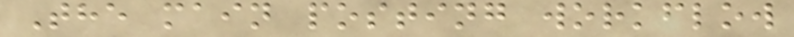The main posting workflow
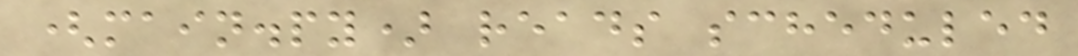(main.py) reads scheduled
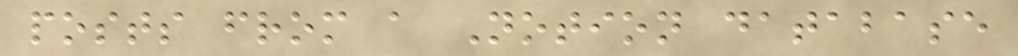posts from a Notion database
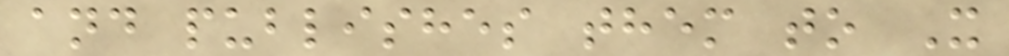and publishes them to X
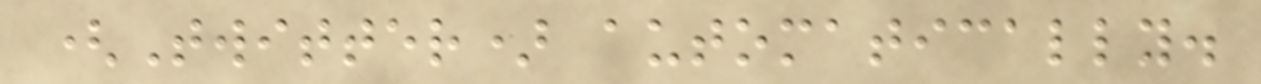(Twitter) automatically.
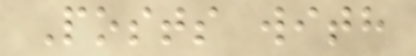Posts with
